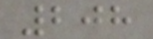208
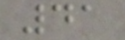41
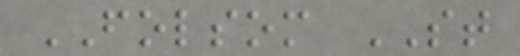FOLSOM ST
